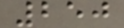250
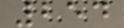254
